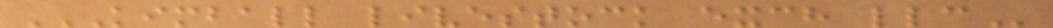KIMBALL LIVESTOCK EXCH LLC
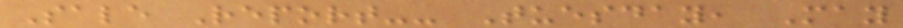Sale Report-- Tuesday, May
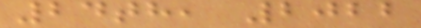24th, 2022
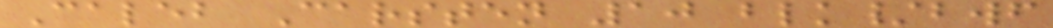Caleb Carsten 10 blk/bwf
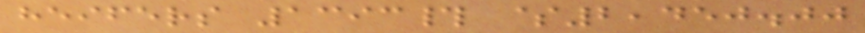heifers 1393# $2,450.00
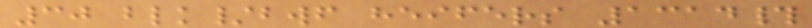30 blk/bwf heifers 1314#
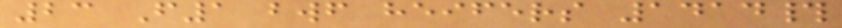23 F1 bwf heifers 1414#
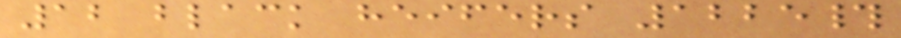12 black heifers 1225#
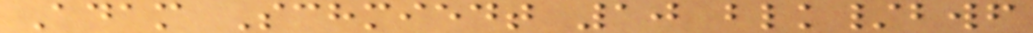Adam Schmiedt 10 blk/bwf
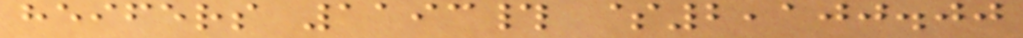heifers 1193# $2,100.00
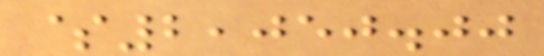$2,050.00
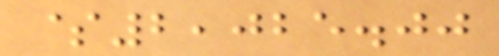$2,025.00
